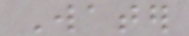Water
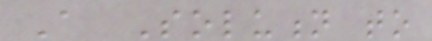A Solution to
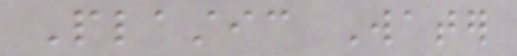Plastic Water
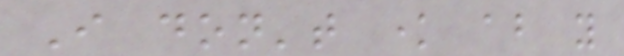I don't know about you
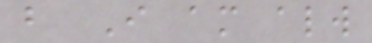but I am always
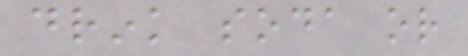drink soda or
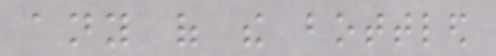any of the bottled
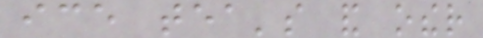ice tea's and other
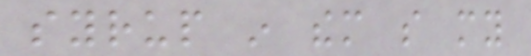syrup in them so my
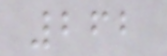262
